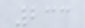233
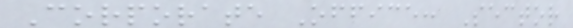Corporate Office: Sector
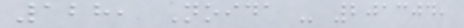128, Noida - 201304,
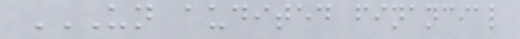UN AUDITED FINANCIAL
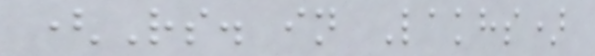(Rs. in Lakhs)
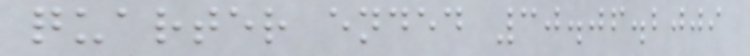quarter ended 30.06.2009
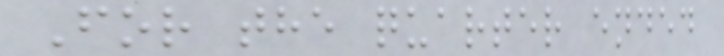For the quarter ended
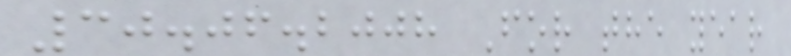30.06.2008 For the year
